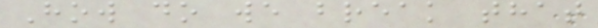How do we break that
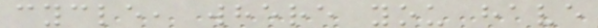cycle, where you have
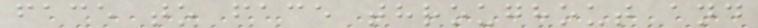face to face throughout and
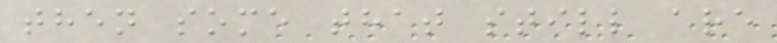then some that still are
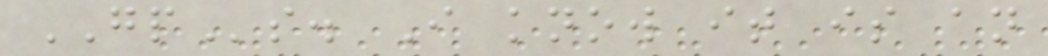GPs. I know it is an
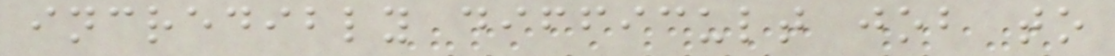incredibly difficult job to
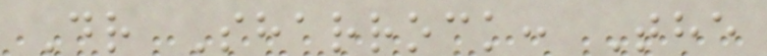Dr Sharrock: The
